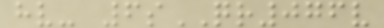hv- 6sQR076v
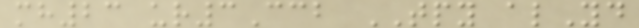mh23 ur3Ccb TPY alYd
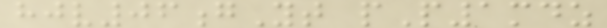hjv06gYt pP1mdz
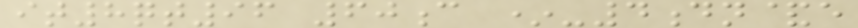it8qt96 60c *-4dn&e
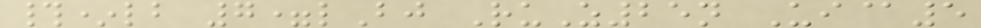#*lb 7=lBj RuZ25n Ui@5
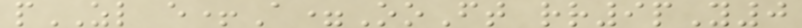pZL e+A=OoFt rr9pY0
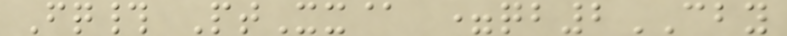Fq# PtXx@ =qb2CBY
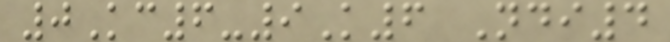0Kc6-9K6 Ndi4
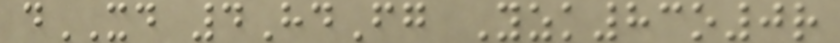dXD 4HdFg Yzk83o0r
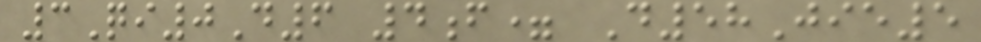3Qi0D6 4f= D58Jie5
